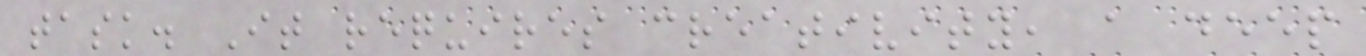task. It requires creativity, a deep
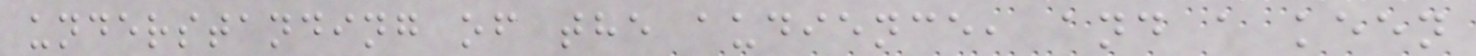understanding of the audience, and a keen
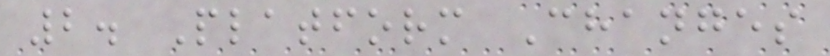2. Platform Changes
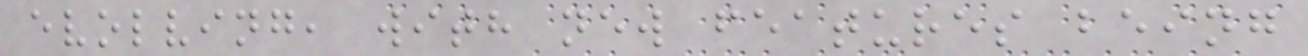evolving, with new features being
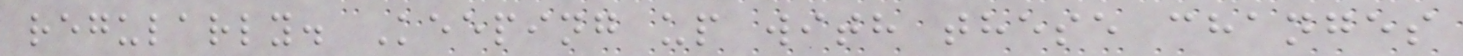regularly. Keeping up with these changes
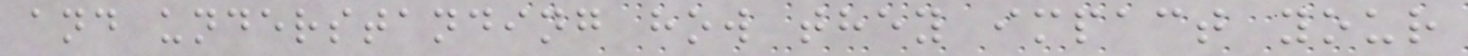and understanding how they impact your
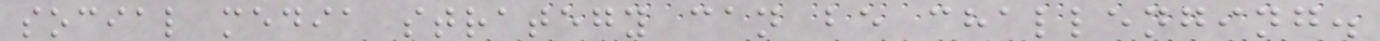social media strategy can be challenging.
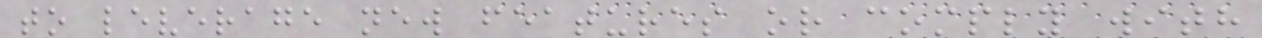to leverage new features or comply with
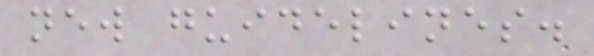new guidelines.
